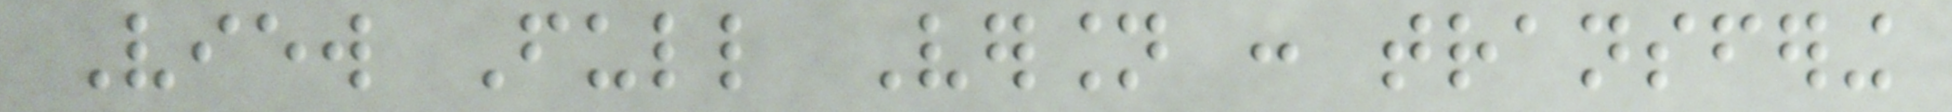View Full Version : transfering
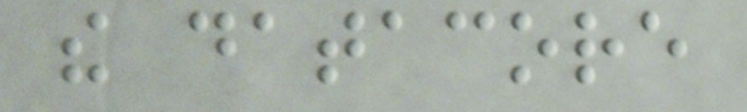the datacore
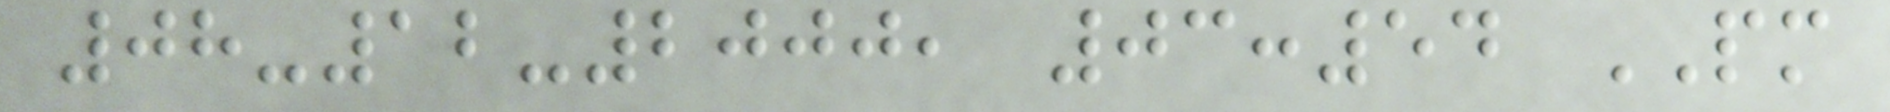08-12-2000, 03:54 PM
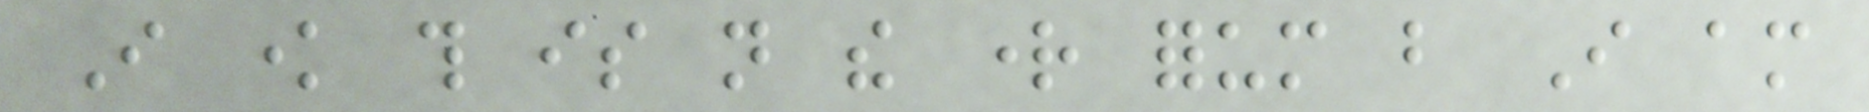I know this is not the right forum but I am
